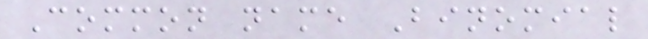Common name Binomial
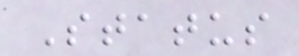Status
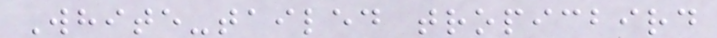White-tailed tropicbird
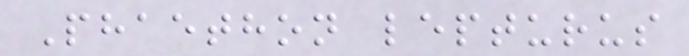Phaethon lepturus
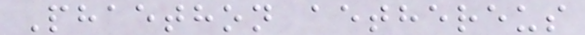Phaethon aethereus
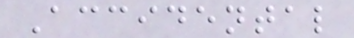Accidental
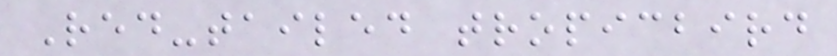Red-tailed tropicbird
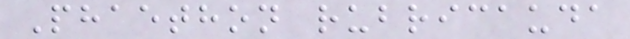Phaethon rubricauda
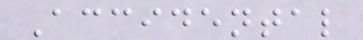Accidental
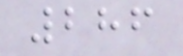286
